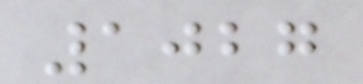1027
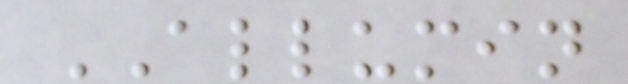ALLUMIN
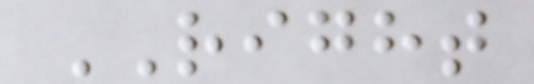RIGHT
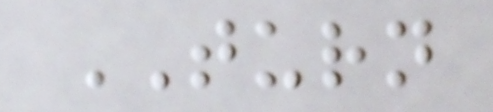TURN
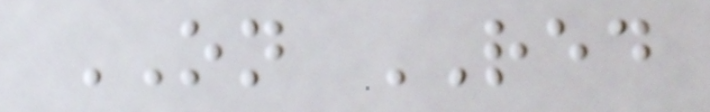ON RED
